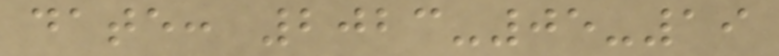date: 2023-05-19
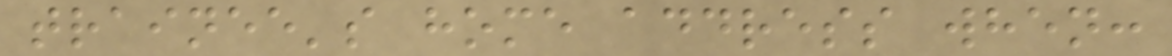trainee's home address when:
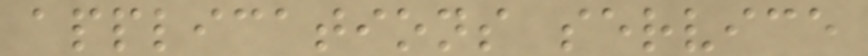applications service
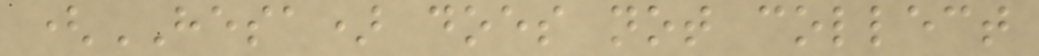(HESA) does not collect
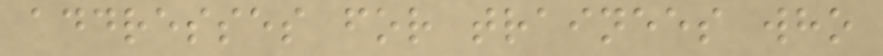addresses for trainees who
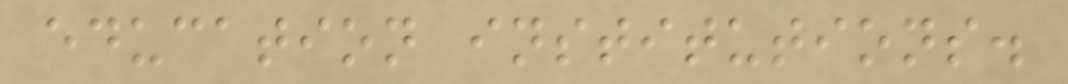education institutions.
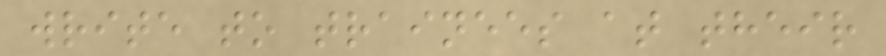write to trainees at their
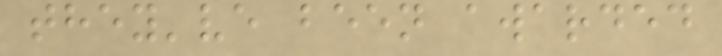they've been awarded
